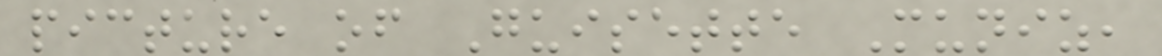picture of Guisette Muniz,
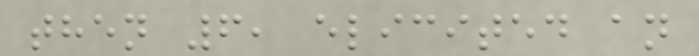then 6, elicited an
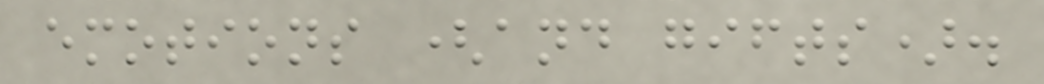emotions (and gifts).
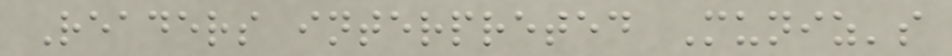Readers interpreted Muniz's
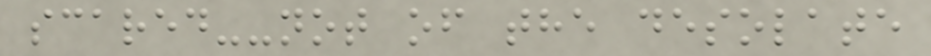scared--not of the desolate
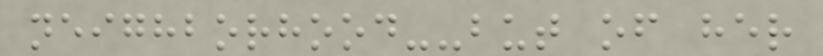neighborhood--but of her
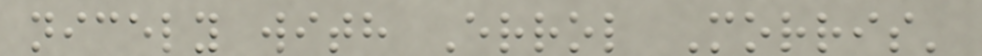nicely with Errol Morris'
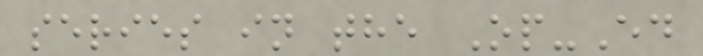series in the Op-Ed
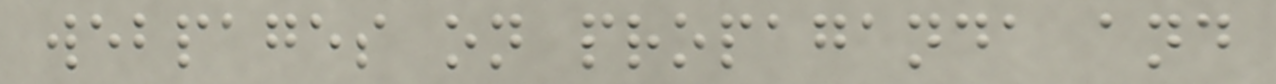webpages on propaganda and
